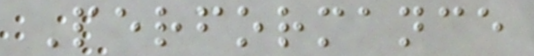Performance
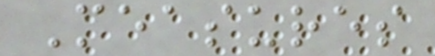Measures
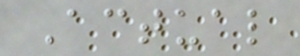Actual
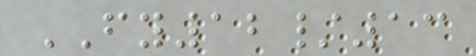FY12/13
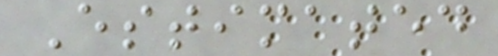Estimated
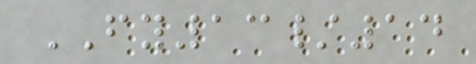FY13/14
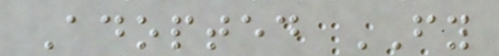Adopted FY
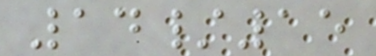14/15
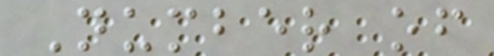Number of
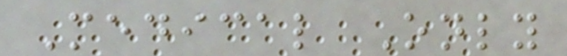Medical Only
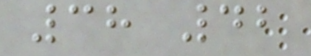38 42
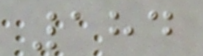184
